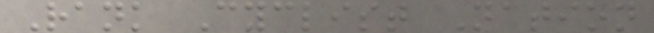Rank Cyclist Nation
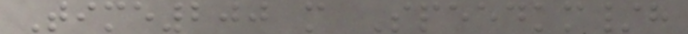Time200 m Speedkm/h
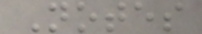Notes
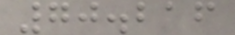70.216
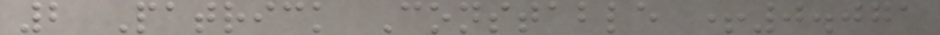2 Patrick Constable +0.071
